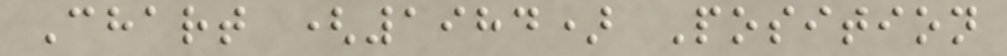Chart (1984) Position
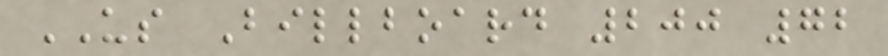US Billboard 200 72
